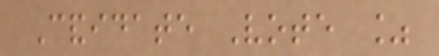Candidate Vote %
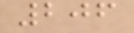206
